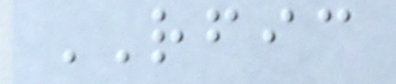RFIC
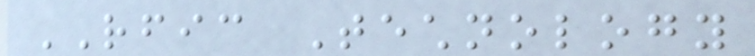RFIC Technology
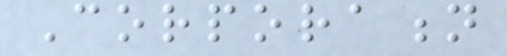Corporation
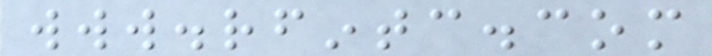www.rfintc.com
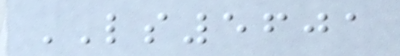LS5601
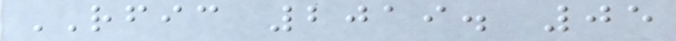RFIC 2019. 05
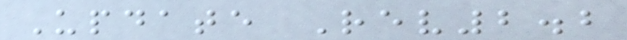Update Rev2.2
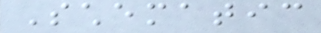Schematic
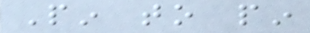Pin to pin
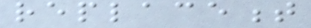replacement
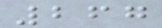267
